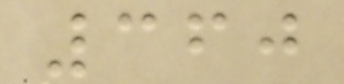360
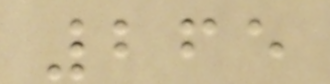265
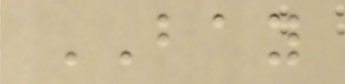BAY
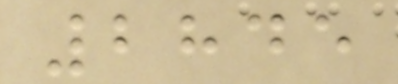2845
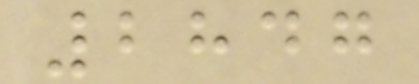2847
